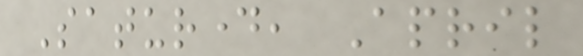Saturday, April
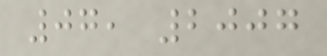07, 2007
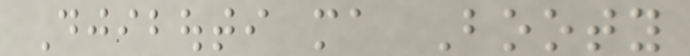Djibouti ma Booty
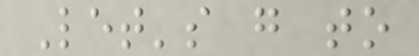Let's go to
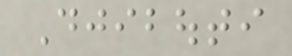Djibouti
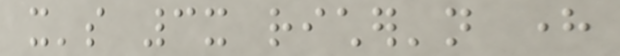it's 3x richer'n here
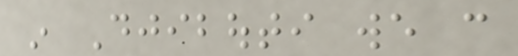in Djibouti we can
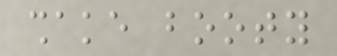shake booty
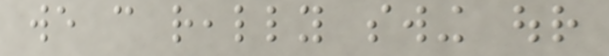we can really swing our
